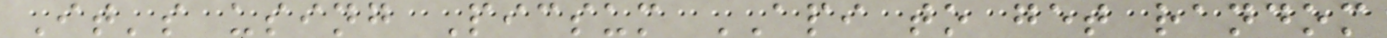It's using Picsum API to get random
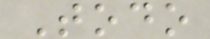Todo
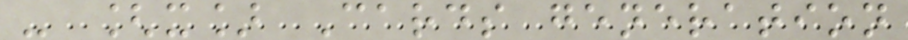- [x] Cards generation
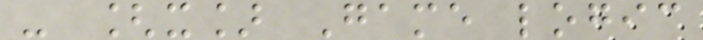- [x] Game logic
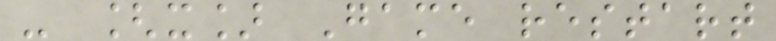- [x] Game restart
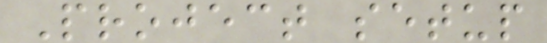Project setup
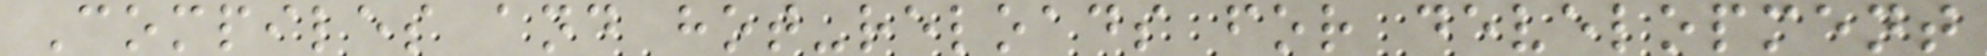Compiles and hot-reloads for development
